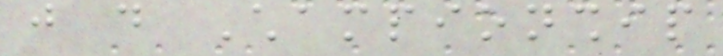just do Championship
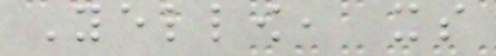Yellow, its
